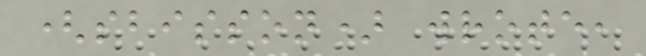(sbisson) wrote,
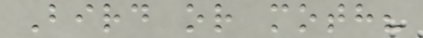Bird or moth?
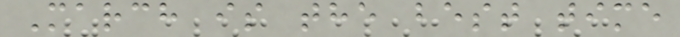March is the best time
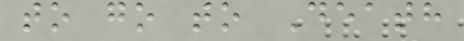to go to Death
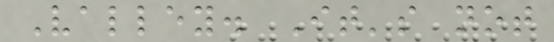Valley. It's not
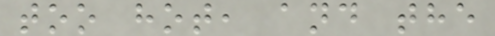too hot, and the
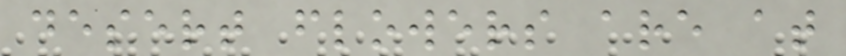desert flowers are at
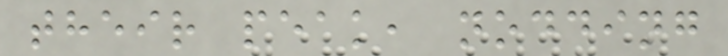their peak, nodding
